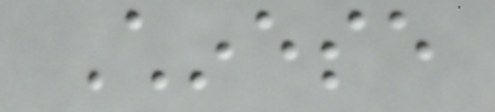Chinese
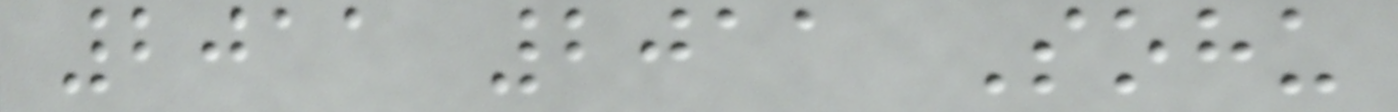2011 2011 Sohu
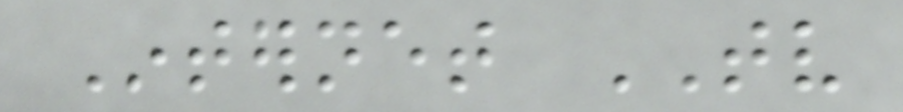Internet TV
